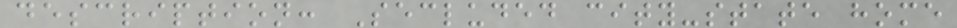description: Secluded city-state home
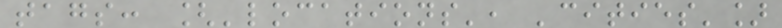tags: ['locations', 'cities']
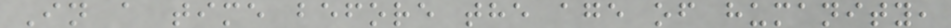In a time before the age of humanity,
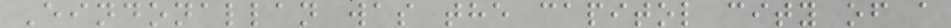Eindonallan was the capitol city of a
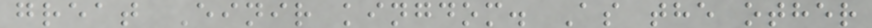great Einir kingdom. As the other
